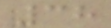38
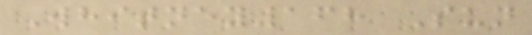Whitney168 Sun
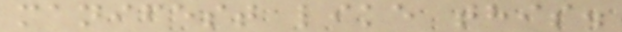manifest like this.
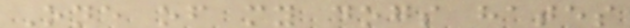One of my dogs hates
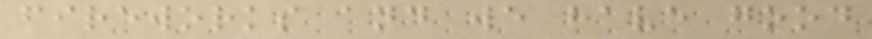fireworks and we have good
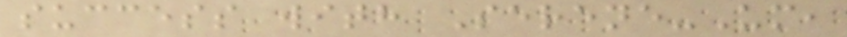success with Serene-Um,
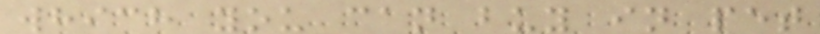which you can buy in pet
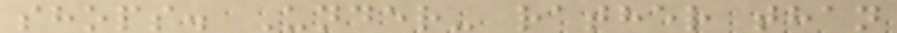shops. Under- rather than
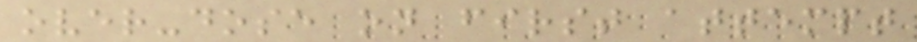over-dose on first attempt
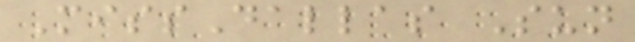MissDallas Sun
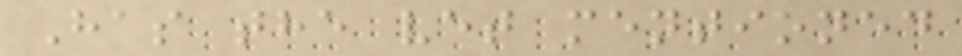Has the vet mentioned
